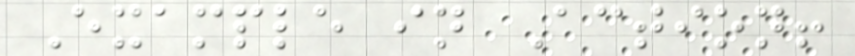Example in Action!
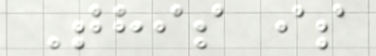This is
